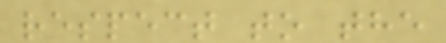respect to the
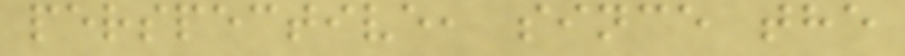perspective, since the
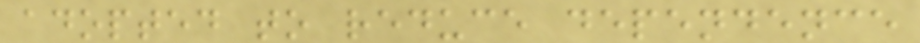adopted to reduce dependence
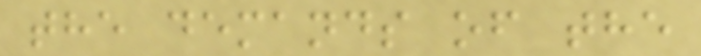the demands of the
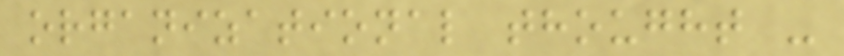organizational thought -
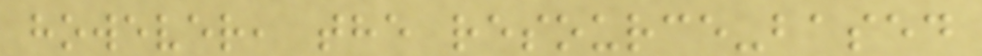however, the resource-based
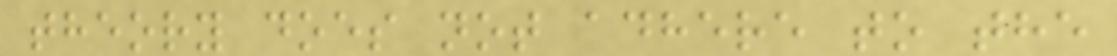theory does not adhere to the
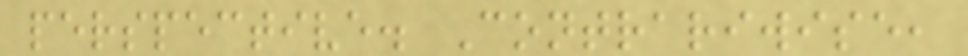perspective. Contrariwise,
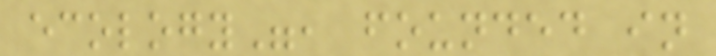ecology", founded in
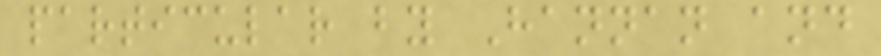particular by Hannan and
